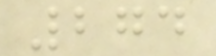274
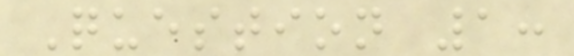Question 1:
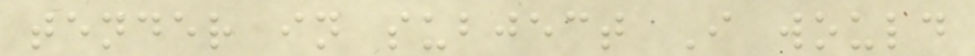tender in subject I would
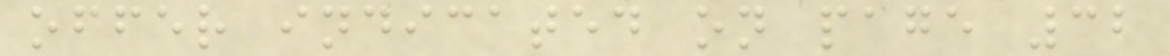offer indicated on page 32
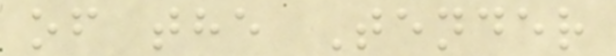of the Tender
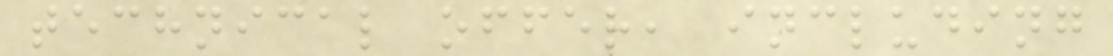technical offer, including
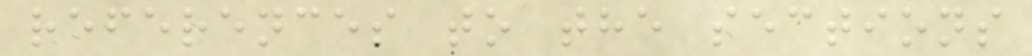references to the sections
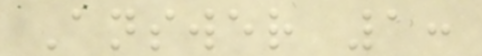Answer 1:
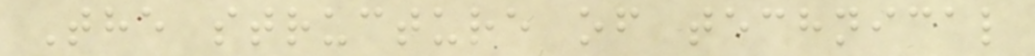The structure of technical
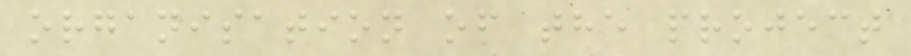organisation of the project
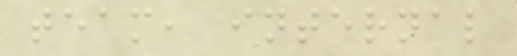team, internal
